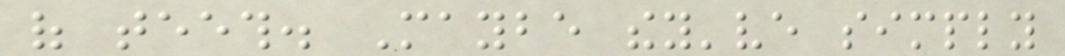of teeth. Maybe they've simply
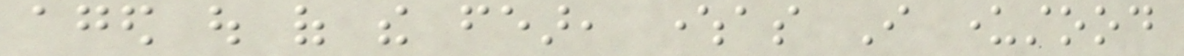aged out of the fear, whereas I understood
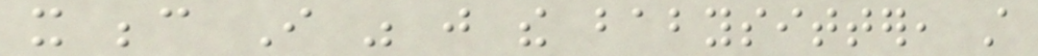it because I was just the babysitter, still
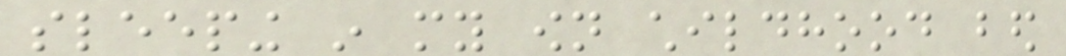sleeping in my own childhood bed
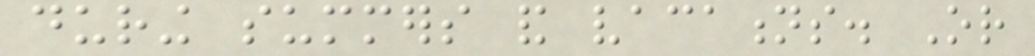during summers and vacations. Or
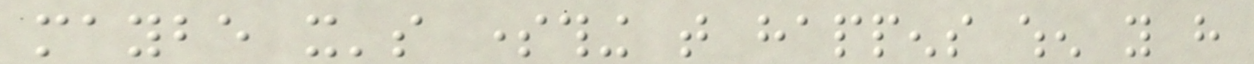maybe it's something that happens when you have
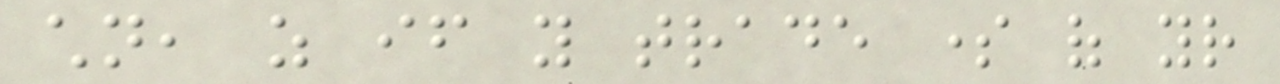children, as if you trade some of your
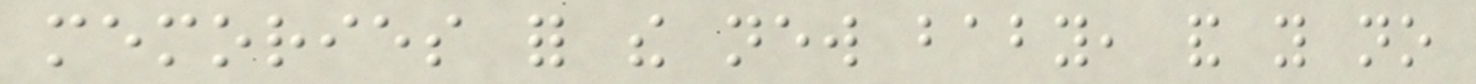memories for the new baby, and you no
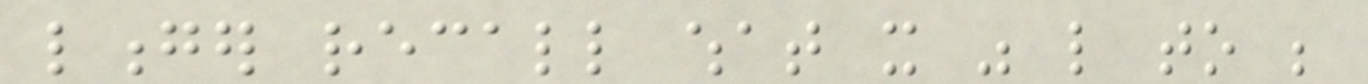longer recall what it was like to be
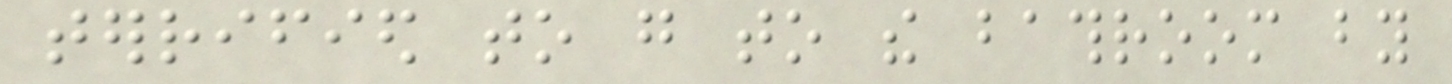terrified to go to the bathroom by
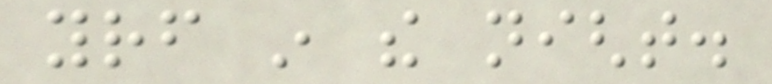yourself in the night.
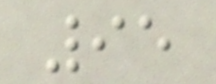95
